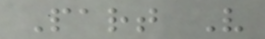Part V
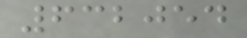632054
